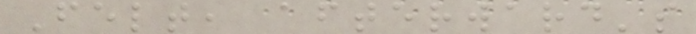Felt, afterward's
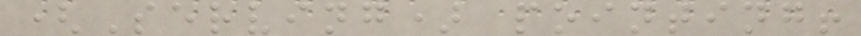(Serving) pointing!
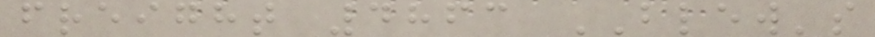freight 4863 BLEW's
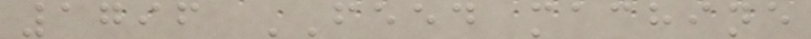1796 FEED machine
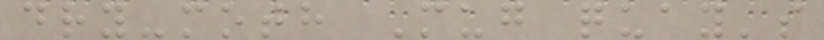dry-moth Mug quay's
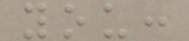you:
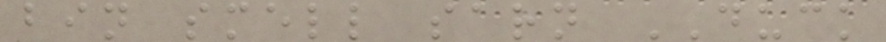bin smell sarn DUCK
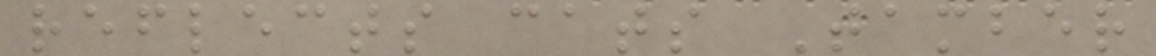reflects cats Tamber
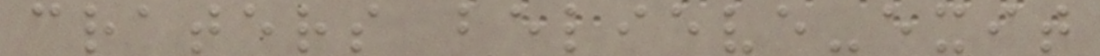craters believe-exit
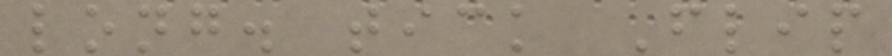long. tick Flip
